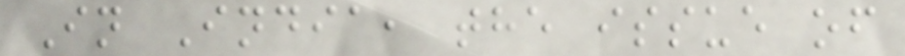In India, the issue of
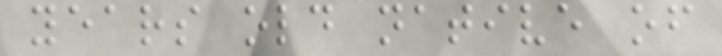years old native of
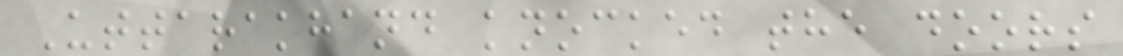Uttarakhand knocked the doors
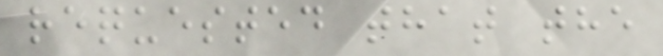requested that the
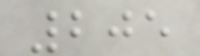205
